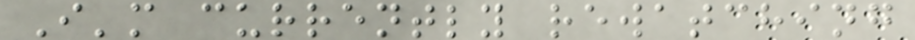I'm currently rewatching
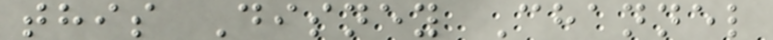this Disney Channel
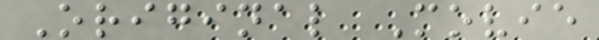Original Movie
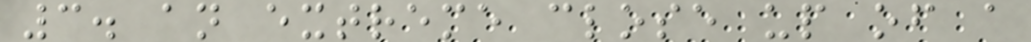3. an extreme close up of a
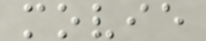movie
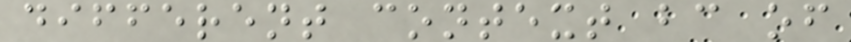different context bc of
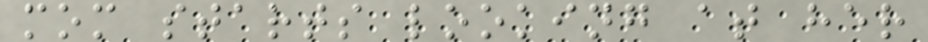mom starts looking at her
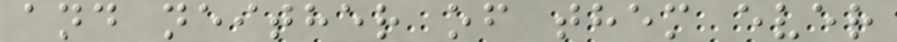and neither of them ever
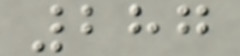287
